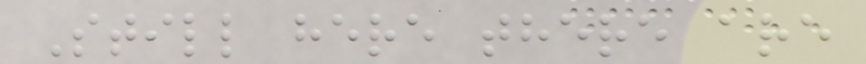Still here there are
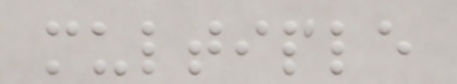multiple
